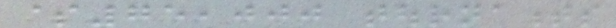$75,000 tournaments
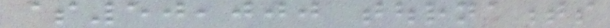$50,000 tournaments
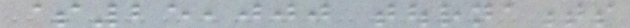$25,000 tournaments
